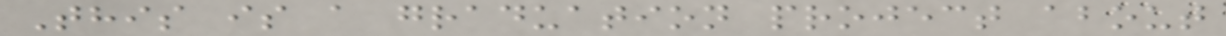This is a graduation project about
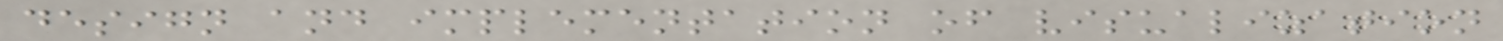design and implementation of visualization
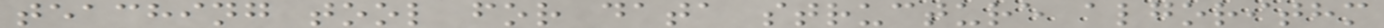teaching tool for data structure algorithm
